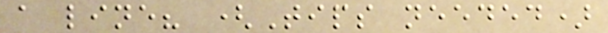a line? (Tips needed)
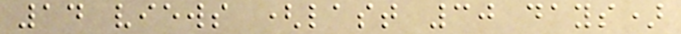14 views (last 30 days)
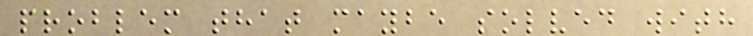problem that maybe solved with
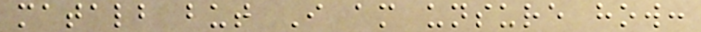matalb but I am unsure how:
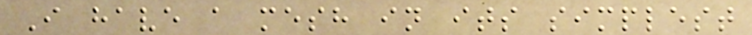I have a mesh in its simplest
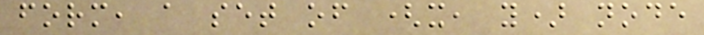form, a set of (x, y) node
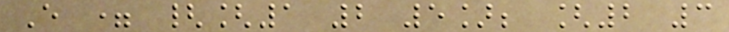E = {[1 2 5]; [2 3
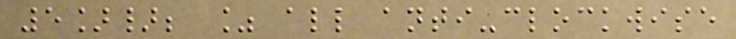5]}; % all anti-clockwise
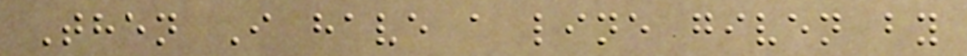Then I have a line given by
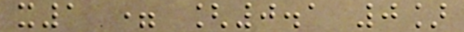x1 = [0.1 0]
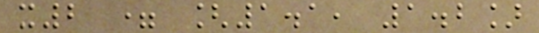x2 = [1.1, 1.2]
